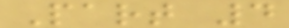Part 4
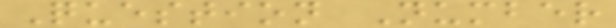Question Number
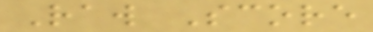Raw Score
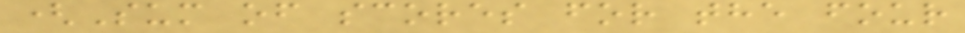(Sum of scores for the four
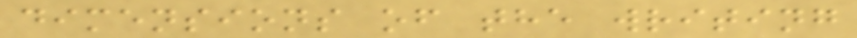dimensions of the writing
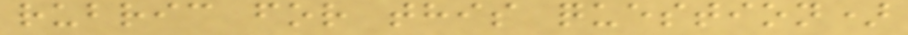rubric for this question)
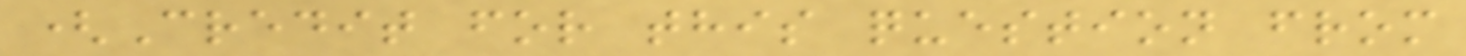(Credit for this question from
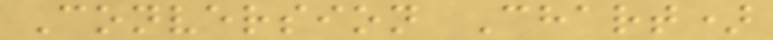Conversion Chart)
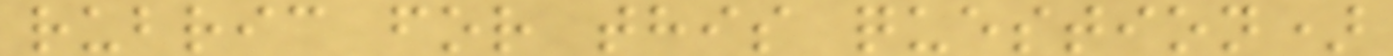rubric for this question)
